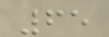65
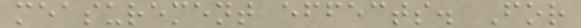measurement effects. For
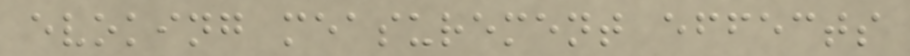evoking measurement effects
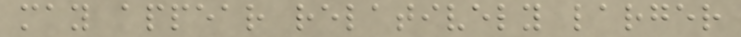may appear relatively larger
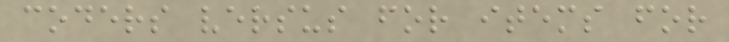coders versus for items for
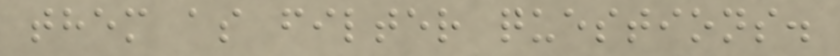them as filter questions.
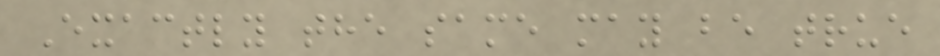Exactly the same may be true
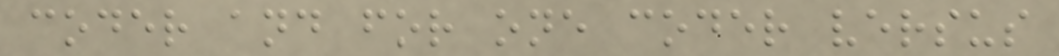coder and for one coder versus
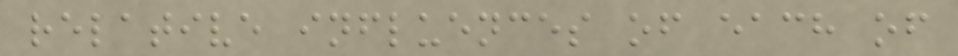relative influences of each of
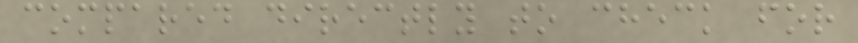compared directly to check for
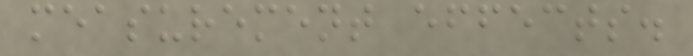measurement effects.
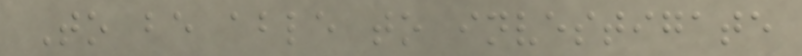To be able to investigate
